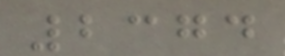2374
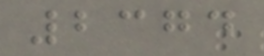2374
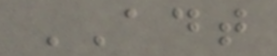ADT
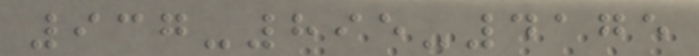937-895-4175
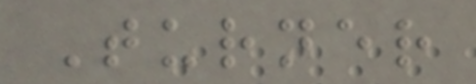Turner
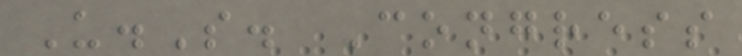U.S. Congress
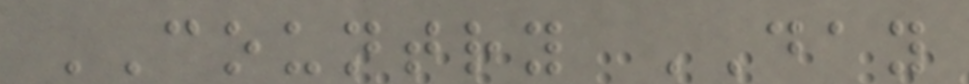COUNTRY DAY
